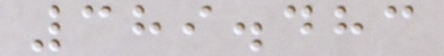389.483
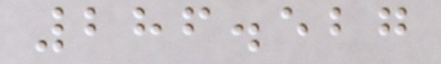286.527
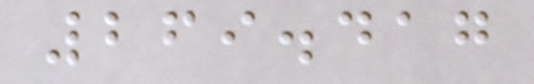269.417
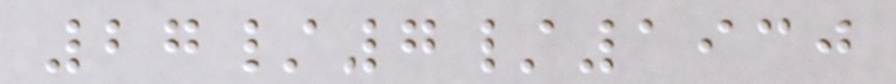27/7/1930
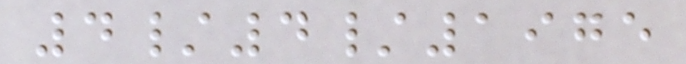4/4/1975
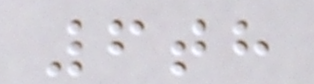6th
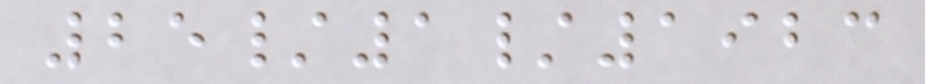25/1/1923
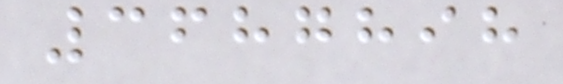3687898
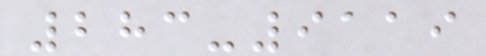283-9119
